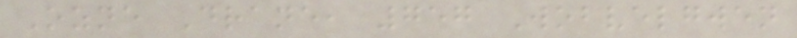Ozne Drane, 757 Wobvelgwen
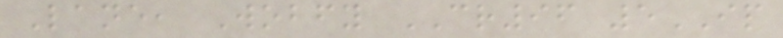Lane, Wobfy CR96 5IP
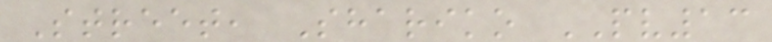Street, Shariko PV13
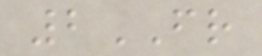2FR
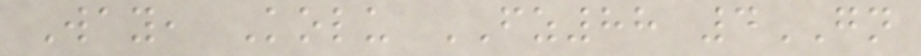Way, Kolu FZ88 4GN
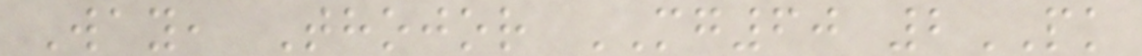Way, Thojor MG60 2PK
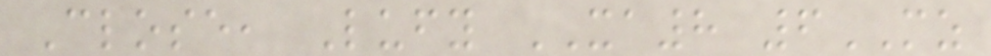Close, Lufy XA8 6MZ
